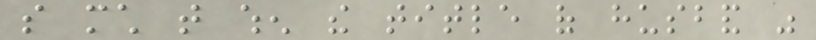so much that when the title of husband was
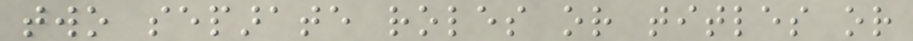two separate roles or titles or
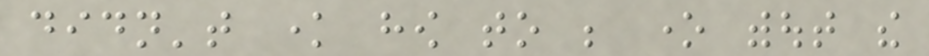didn't know how to be one without the
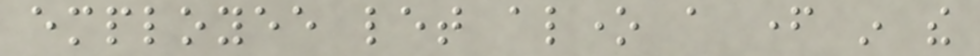employee let alone a father in the
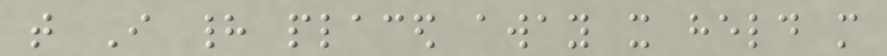that I had placed away it held more
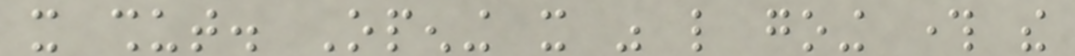it shut. Opening it was like going through the
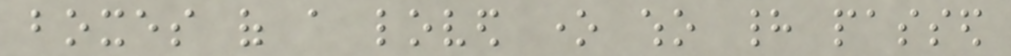boxes of a loved one who had passed
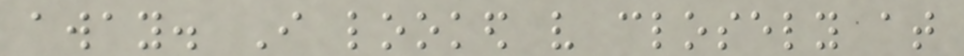away. I looked very closely at
